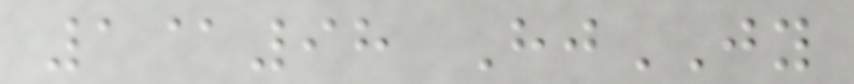1@98 HjJY
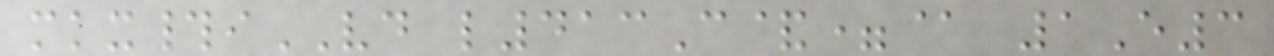mkx#iVD l413C&=@ 1E3
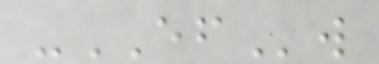-EFw
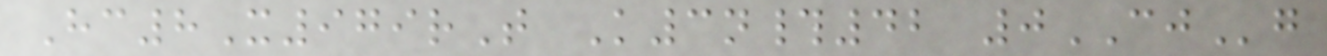Hc8X979rT K3n#42 0CJg
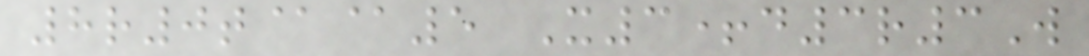8r0t@@5 X3+d3r3W
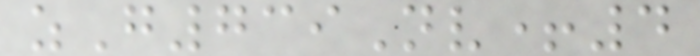zG739Nv+4
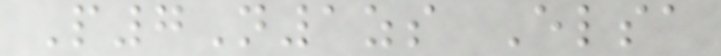P7N1zs Elsa
